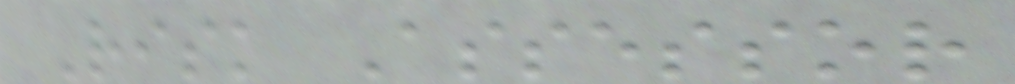Risk Assessor
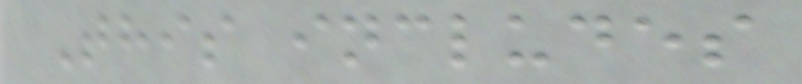This includes
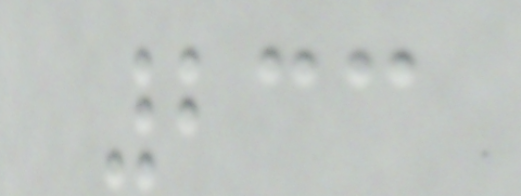233
